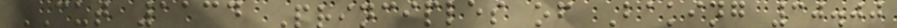CUT 1134 Principles of Baking 30.00
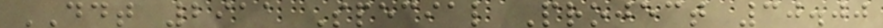DDT 2911 Special Project 30.00
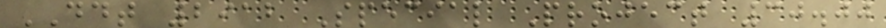DDT 2912 Special Project 30.00
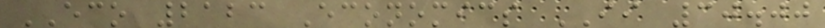ECO 2123 Economics II 30.00
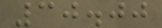30.00
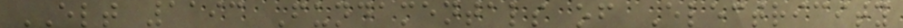ELT 1193 Fundamentals of Electricity
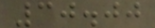30.00
